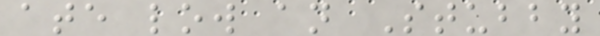ate low an Stubby
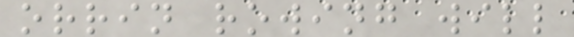orrin rowing will
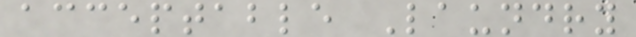acceptable Laundry
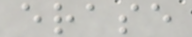erase
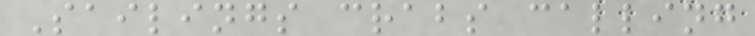Sailings crabs calling
